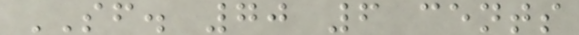SF. 70 6 cents
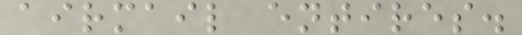airmail entires.
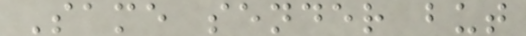Same sender but
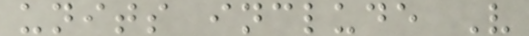units include V
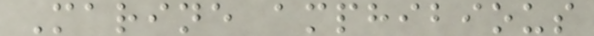Marine amphibious
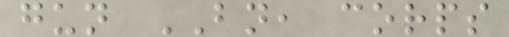gun BN, corps
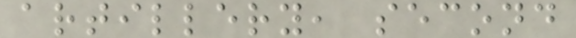artillery, second
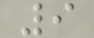9
